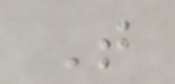That
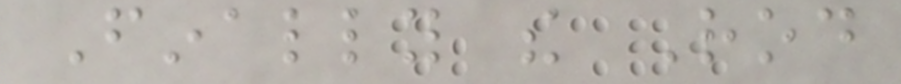Finally the Rod
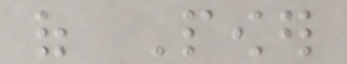of Power
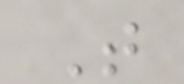That
